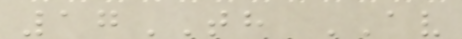17TH AV
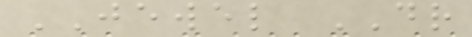JEWEL DR
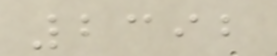2392
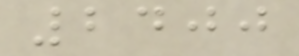2400
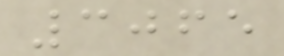3065
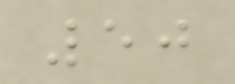50
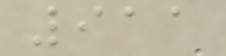911
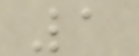1
